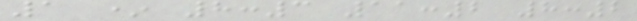1 * 8:3 11:2 8:2
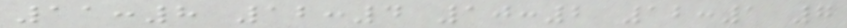11:8 12:4 10:2 12:1 7
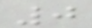0
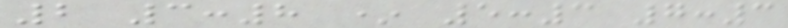2 3:8 * 5:3 7:3
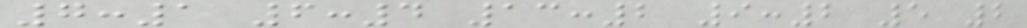7:1 6:4 13:2 9:2 5 2
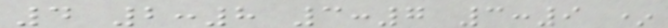4 2:8 3:7 3:9 *
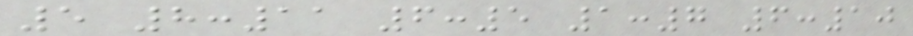5 8:11 6:5 1:7 6:10
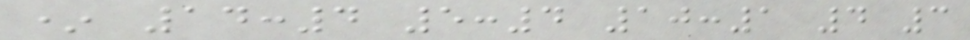* 14:4 5:4 10:1 4 3
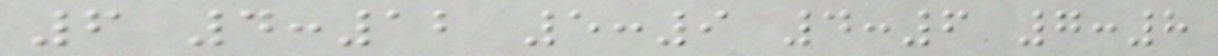6 4:12 5:9 4:6 7:8
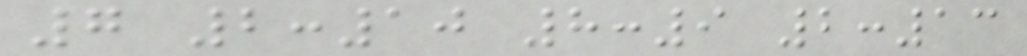7 2:10 8:9 2:13
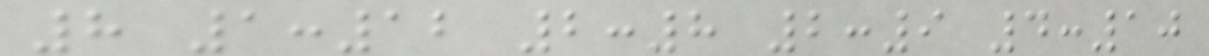8 1:12 2:8 2:9 4:10
